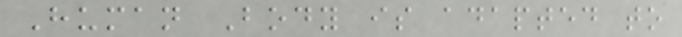Human Body is adapted to
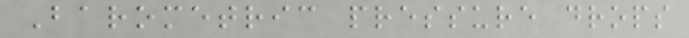Barometric pressure drops
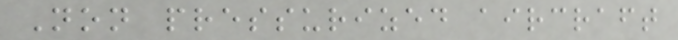Non pressurized aircraft
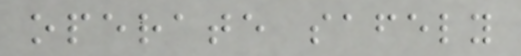operate safely
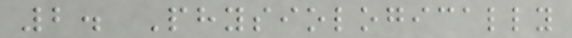2. Physiologically
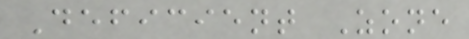Deficient Zone
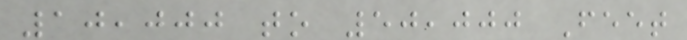10,000 to 50,000 Feet
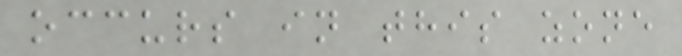occurs in this zone
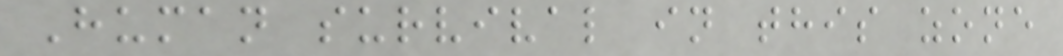Human survival in this zone
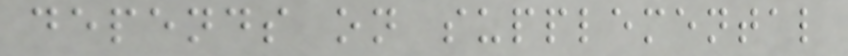depends on supplemental
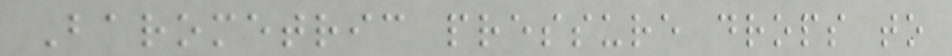Barometric pressure drops to
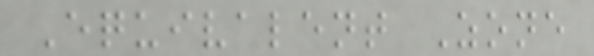Equivalent Zone
